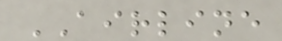AIRLINE
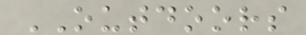OUTDOORS
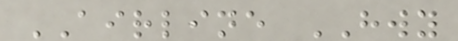AIRLINE HWY
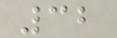32
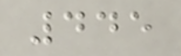445
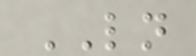LN
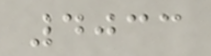4033
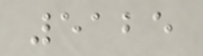5125
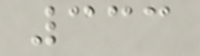333
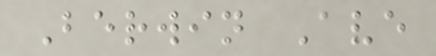Berwin Ave
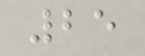25
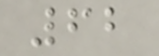62
